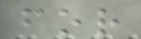for
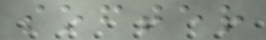softer
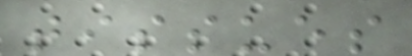tissues
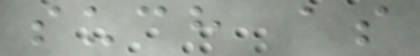such as
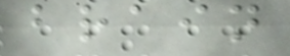brain
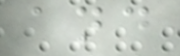and
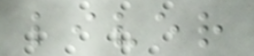liver
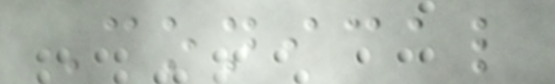Conical
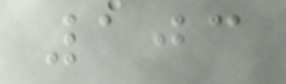103
